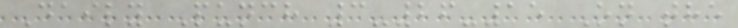Daily Punch 3-26-15 On the
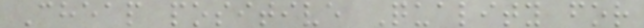Cheap positive Quality for
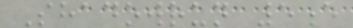Shadowrun 5e
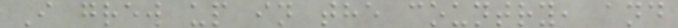I grew up in the country, and
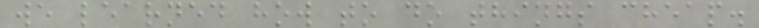we learned how to do things cheap.
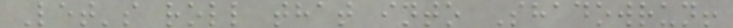Let's roll that into Shadowrun!
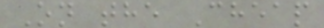On the Cheap
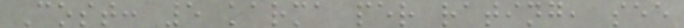Cost: 5 karma per rating, see
